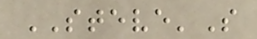STEVE'S
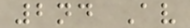2nd Av
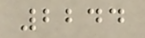2244
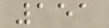151
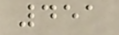451
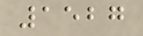1527
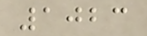1023
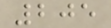205
